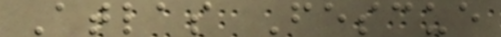Atlas Fescue
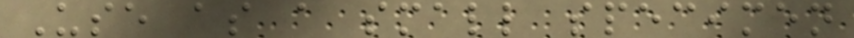Use as a small specimen
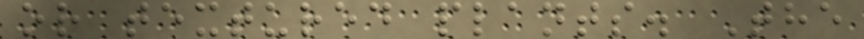or textured plants. The
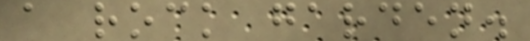a rock garden.
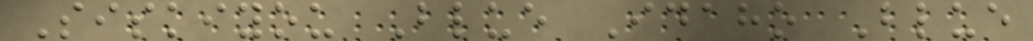Siskiyou Blue Idaho Blue
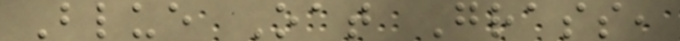Blue Oat Grass,
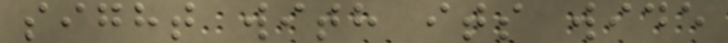sight with its wide
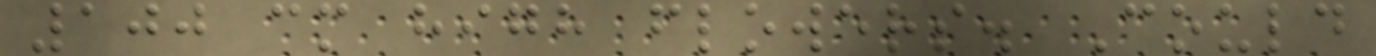100 cm high flowers. Could
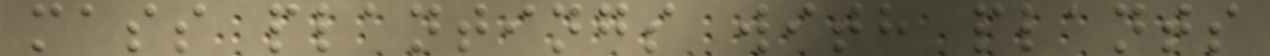mass plantings with plants
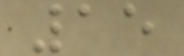15
